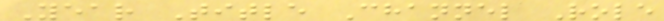Year Title Channel Role
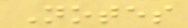Notes
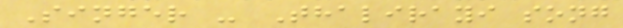Singer - Thalirayi song
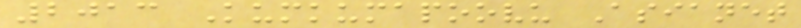2013 Kumkumapoovu Asianet
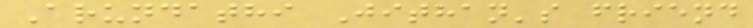Arundathi Jithan's friend
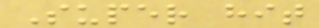Super hit
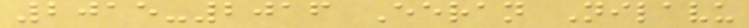2015-2016 Eeran Nilavu
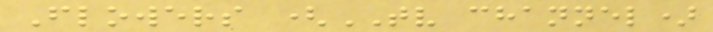Flowers (TV channel)
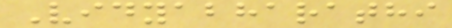Vidyabharathi
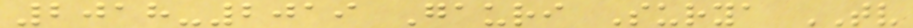2018-2019 Gauri Surya TV
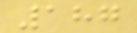187
